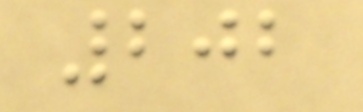202
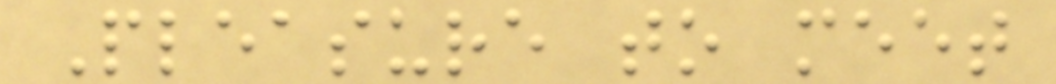Pleasure to meet
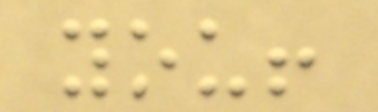you!
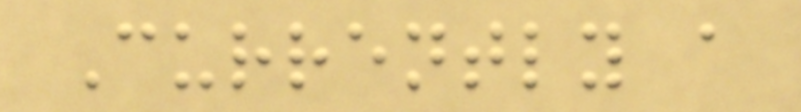Currently a
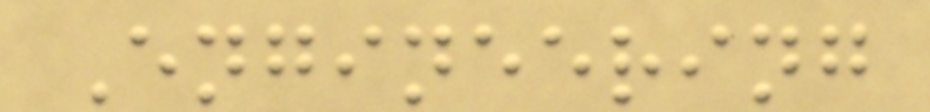Engineering
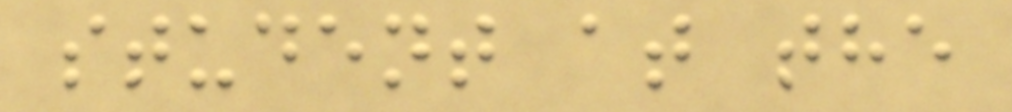student at the
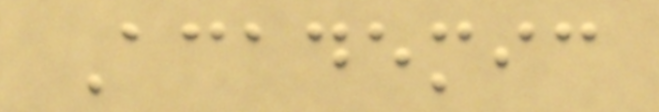Academic
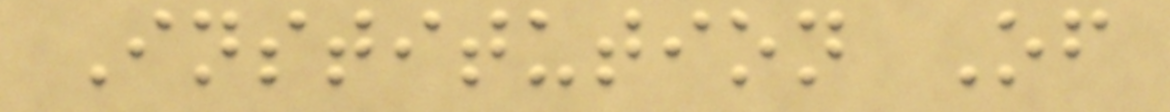Institution Of
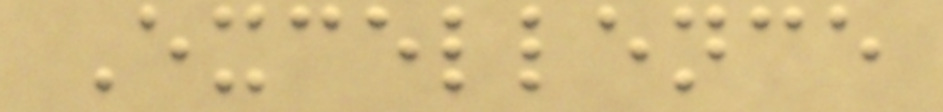Excellence
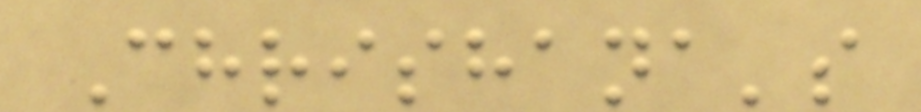Chrishana's
